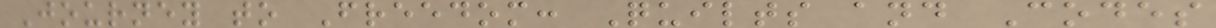Journey to Freedom: Quilts and Codes
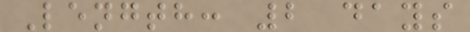Length: 2 days
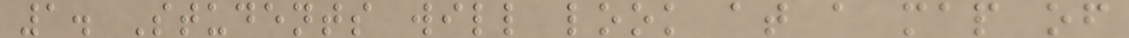1. Students will look at a map of
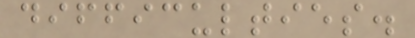difficulties.
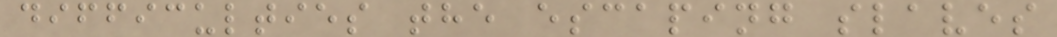difficulties the escaping slaves
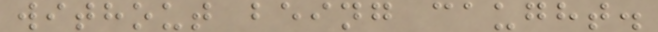without being caught.
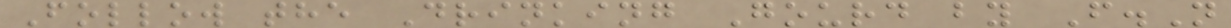Follow the Drinking Gourd by F.N
